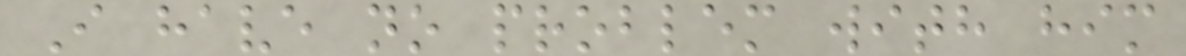I have no problem with him
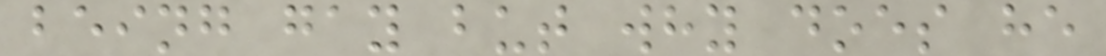being gay but why does he
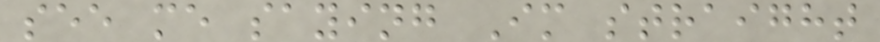see me saying Im straight
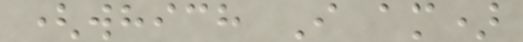(which I am)
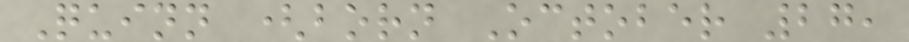Quinn (born October 27,
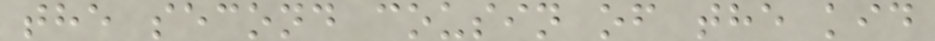the second cousin of the kid
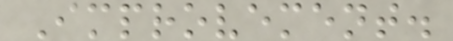Improvement.
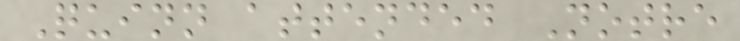Quinn attended Notre
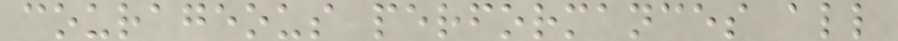courageous performances all
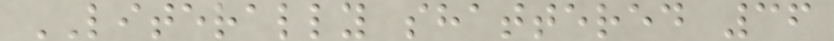LITERALLY shattered 36
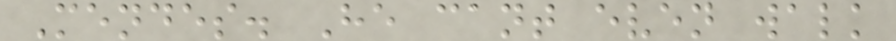Mendes. He cant even walk
